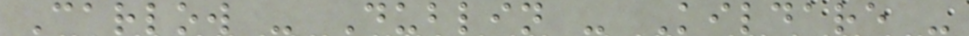Carlow - Dublin - Kildare -
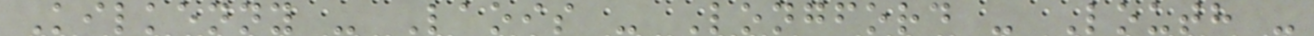Kilkenny - Laois - Longford - Louth -
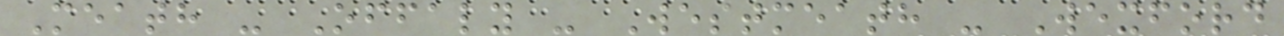Meath - Offaly - Westmeath - Wexford
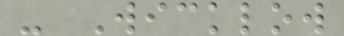- Wicklow
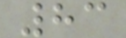83
